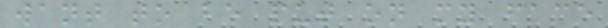want to be put on my face
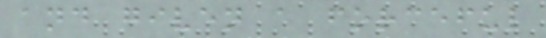and given a forceful
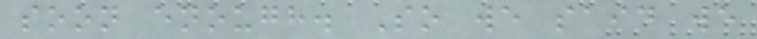soon enough. So we said we
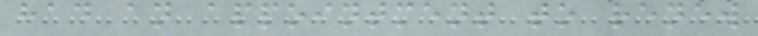had an appointment to renew
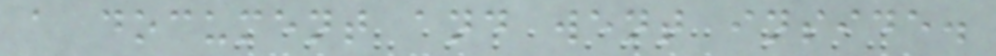a document and went inside.
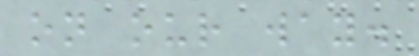on our way.
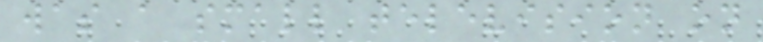was a small television on
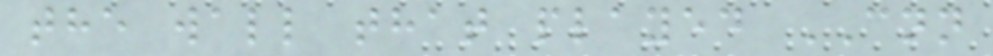the wall that played CNN
